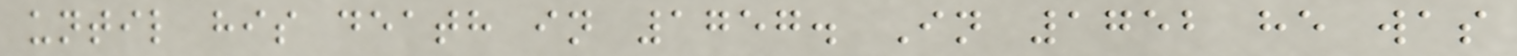until his death in 1757. In 1752 he was
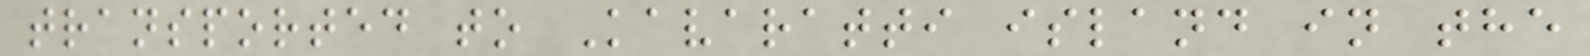transported to Kavaratti island in the
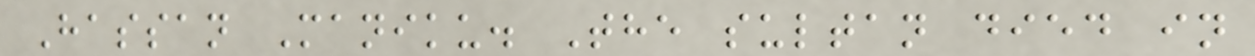Hassan Maniku. The sultan died in
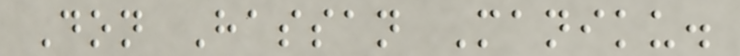Don Hassan Maniku.
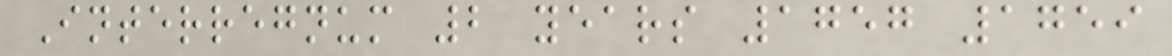Interregnum 2 years 1757 1759
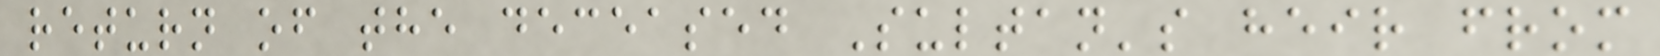return of the deceased Sultan's heir from
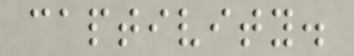captivity.
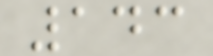143
